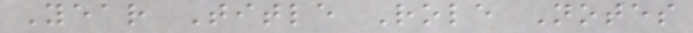Year Title Role Notes
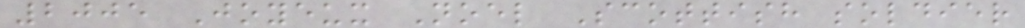2005 Joyeux Noel Scottish soldier
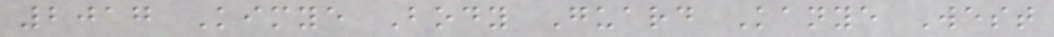2017 Kimye Body Guard Kanye West
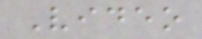Video
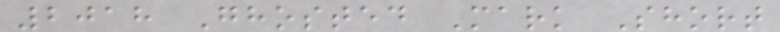2018 Ghosted Mark Short
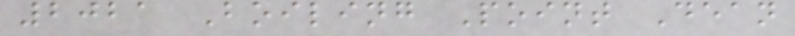2021 Boiling Point Dean
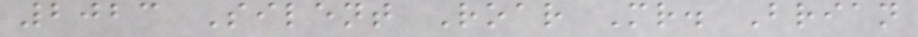2023 Silent Roar Mr. Brian
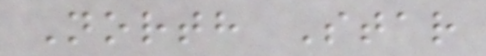North Star
